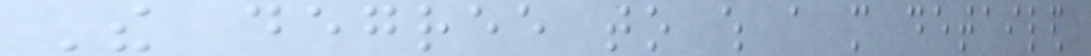The degree to which a more detailed
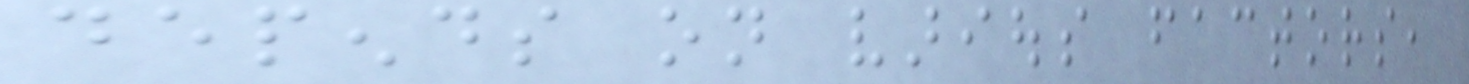depends on various factors,
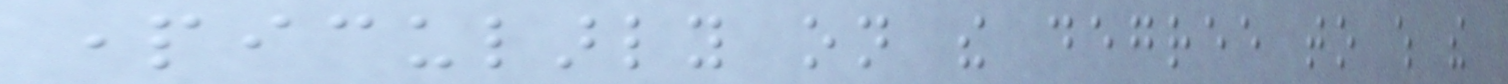particularly on the degree to which the
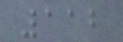112
